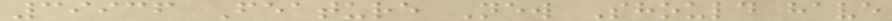39936 Feature New Should have
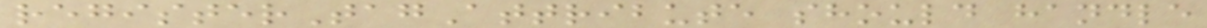registerTagAttribute should handle
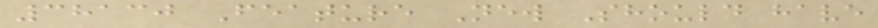38130 Feature New Should have
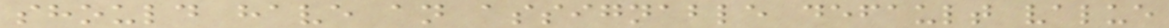should have an assignable default value
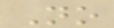No
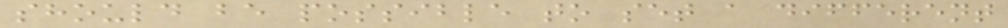should be possible to set a different
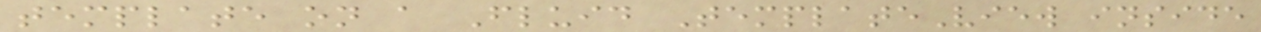template on a Fluid TemplateView inside
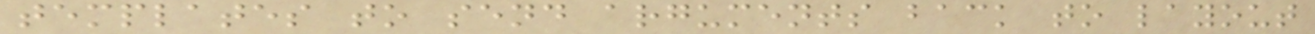templates to send arguments back to layout
